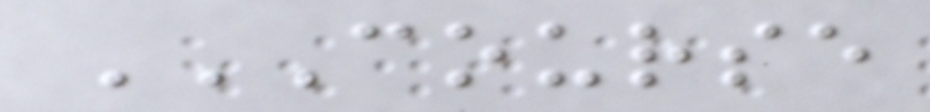COURSE
